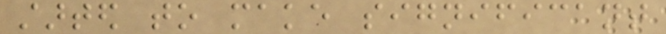started to make significant
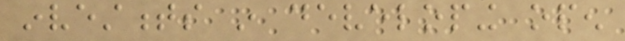investments in developing open
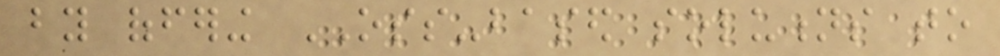by offering OSS-based solutions to
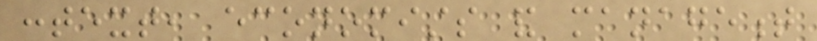context, economists and management
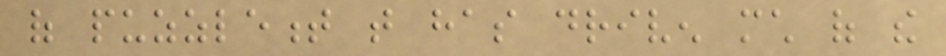of puzzlement that has driven much of the
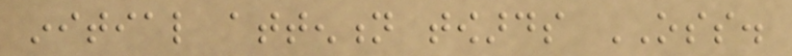initial attention towards OSS.
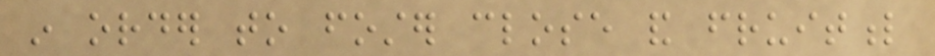in order to foster close and fruitful
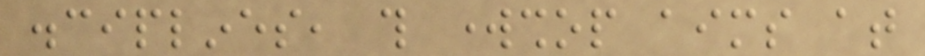disciplines, this workshop aims at
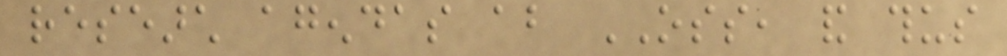research agendas about OSS, and thus
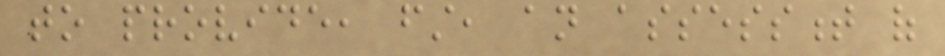to provide, first, an assessment of
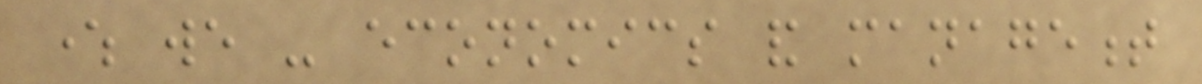where we - economics and management
